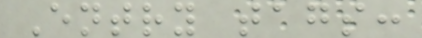Entry tags:
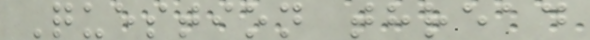Question thread
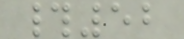#52
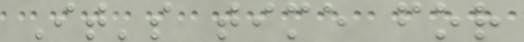It's time for
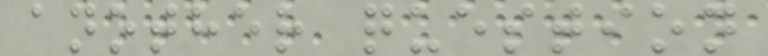another question
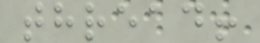thread!
